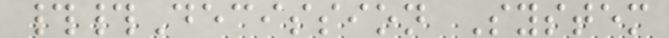##Decission System
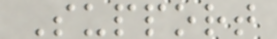Support
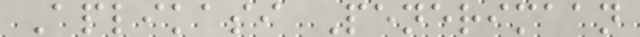Aplikasi Penerimaan
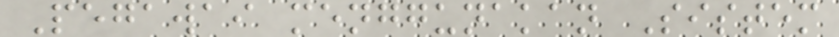Pegawai menggunakan Sistem
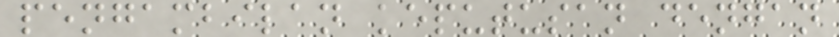pengambilan keputusan dengan
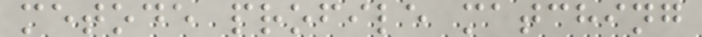metode profile matching
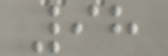98
